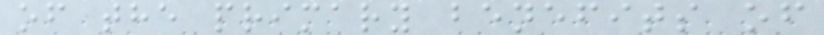of the primary benefits of
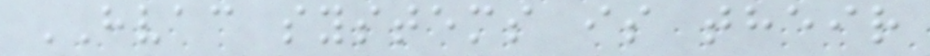HVAC systems is their
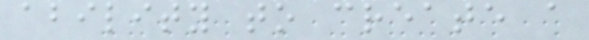ability to create a
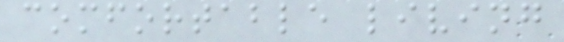comfortable living
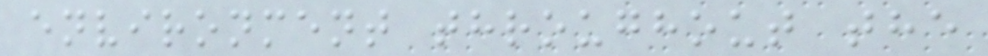environment throughout the
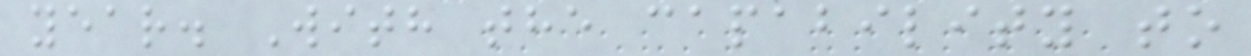year. With the capability to
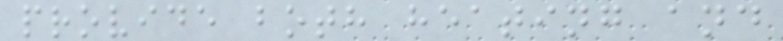provide both heating and
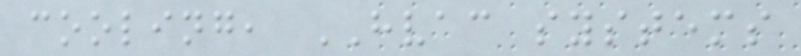cooling, HVAC systems
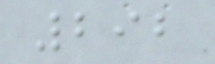292
